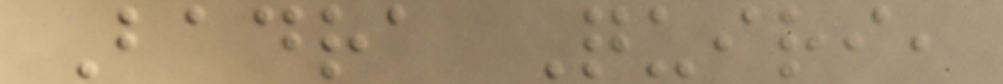Badra Quiri,
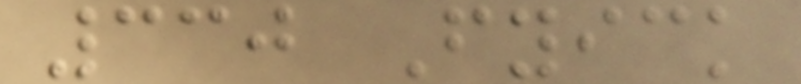330 Fyick
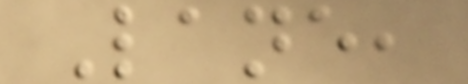Lane,
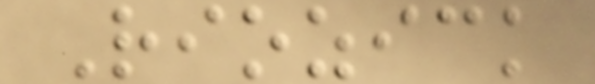Riozick
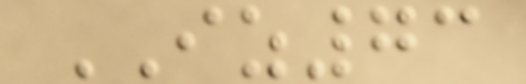IZ73
